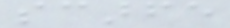scarfe
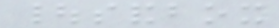|sandbox
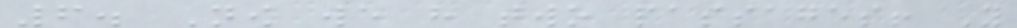6. Now we have two passages! You
